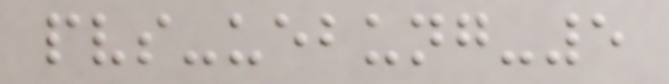pvs-uebung-5
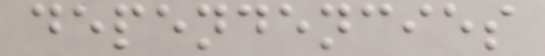dependencies
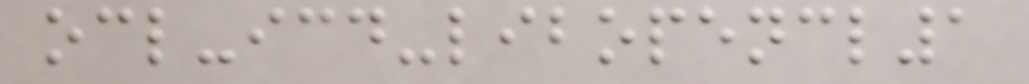ocl-icd-libopencl1
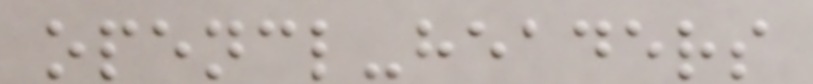opencl-headers
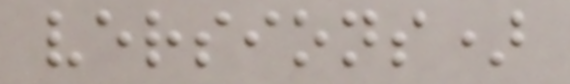versions)
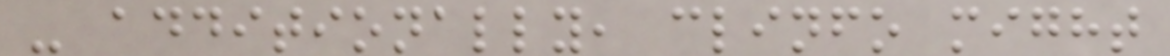- additionally, clinfo might
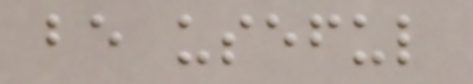be useful
